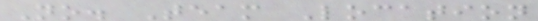No. Team Location
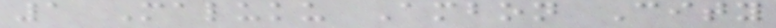1 Maluku Ambon City
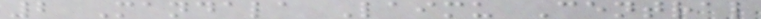2 Mandala Laimu Central
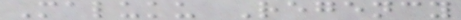Maluku Regency
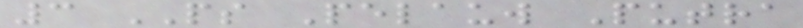3 PS Pelauw Putra
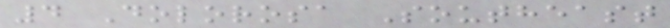4 Dolorosa Southeast
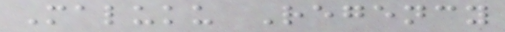Maluku Regency
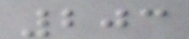203
